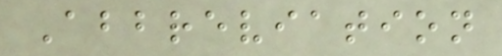Abbreviation
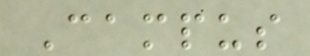Campus
